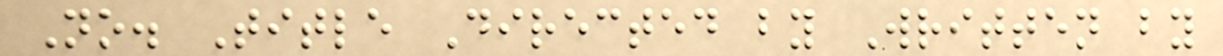No. Title Directed by Written by
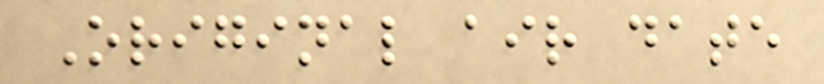Original air date
